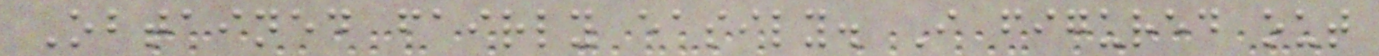Obtained fairly easily. I figured out
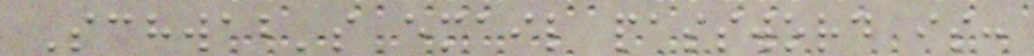Schwab's email password is:
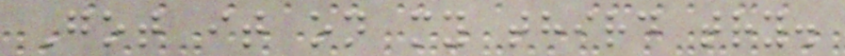Got it on my third try.
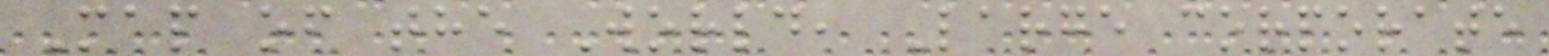Map of the World, Large corporate
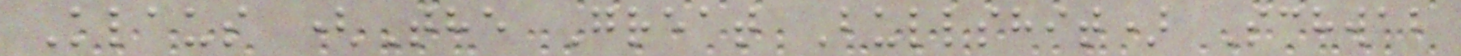Klaus (The Great Bullshit) Schwab
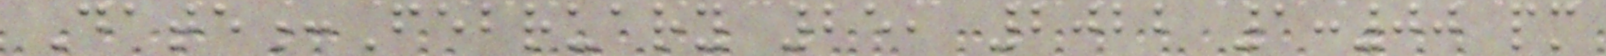Date:February 25, 2022 1:00 pm
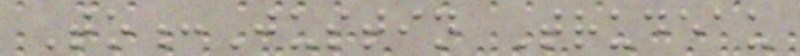To:Justin Trudeau
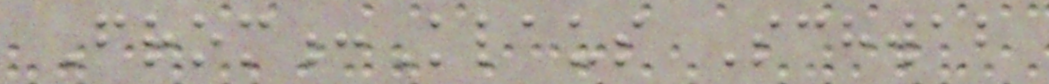From:Klaus Schwab
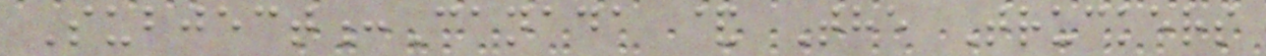Subject:Canada & The Truckers
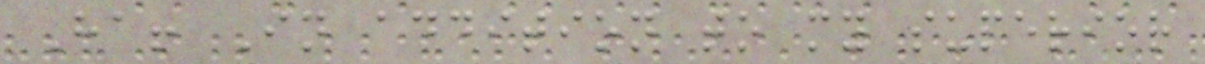Ha! In addition to my superior
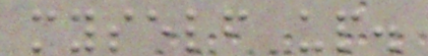myself up.
